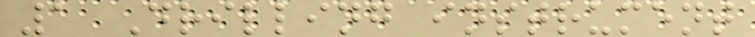1 Drilling instrument
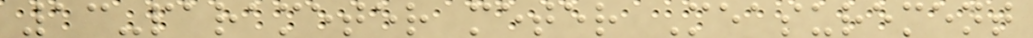13-parameter meter Measurement
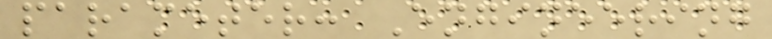parameter: Engineering
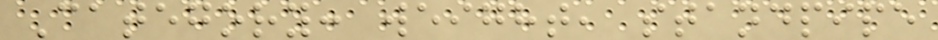Category: weight, standpipe
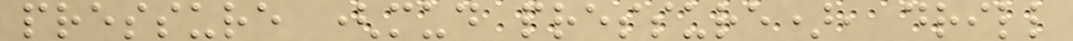pressure (mud pressure), drill
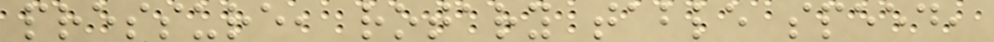pressure, rotary table speed,
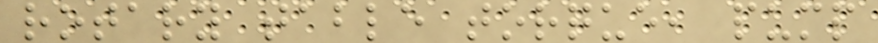rotary table torque, pump
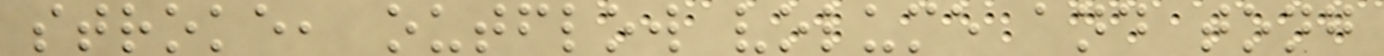stroke, outflow volume and tong
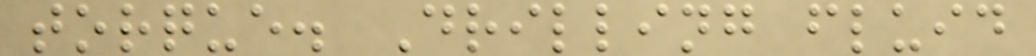torque. Drilling fluid
